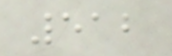512
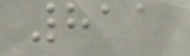811
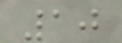10
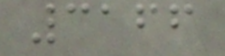3166
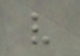v
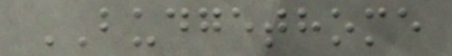BUDGETHOME
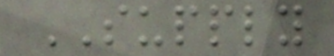SUPPLY
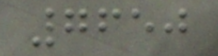7650
